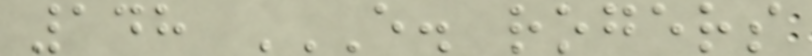148 E. ROGERS
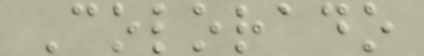Colorado
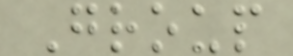Group
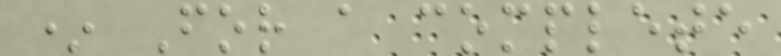* For a complete
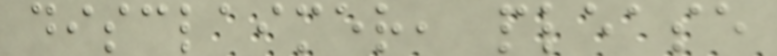disclaimer, please
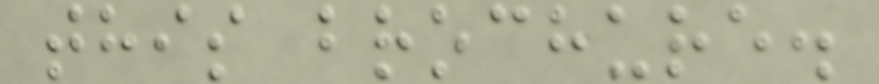this brochure.
